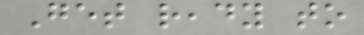Get ready to
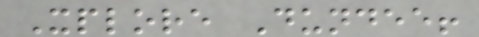Xplore Dundee!
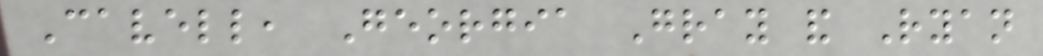Cavell, Georgia Gray and Ryan
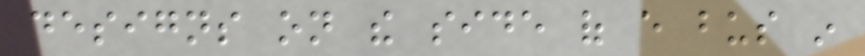designs on the side of every bus in
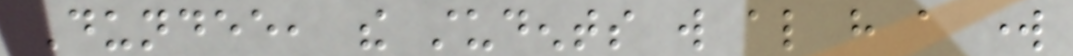Dundee, the students will also have a work
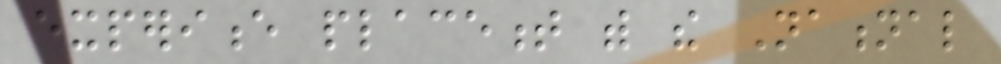experience placement with the National
